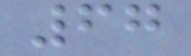67
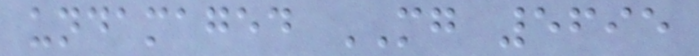undamaged MG 5695
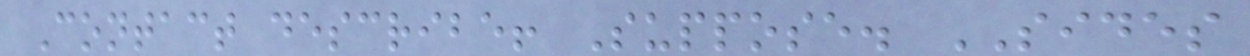Contact describe! Suppose. SIDES
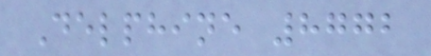Delphine 8772
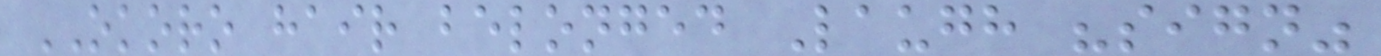OKORO hair belonged Laugh "sign"
